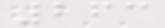263
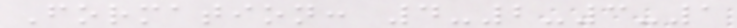Formation: 4-2-3-1
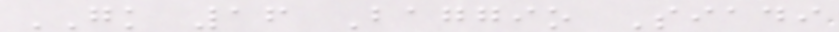GK 16 Baggio Siadi
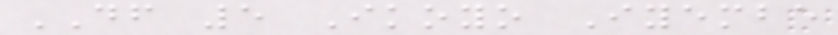DF 5 Ikoyo Iyembe
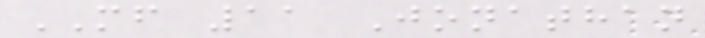MF 11 Jonathan
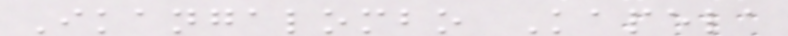Ikangalombo Kapela
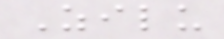Zilu
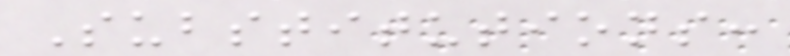Substitutions:
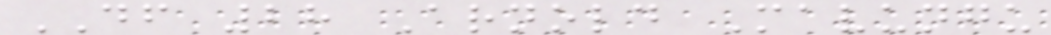DF 28 Arnold Mavungu
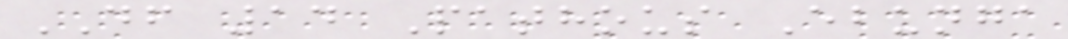DF 14 Pathous Ebunga
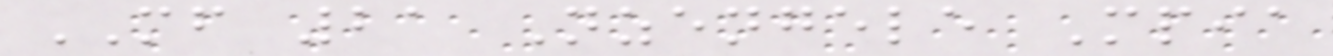MF 21 Nzengele Mpia
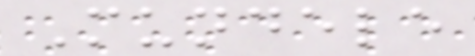Mundele
